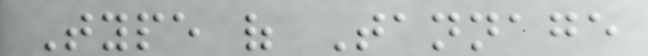Type of Tannage
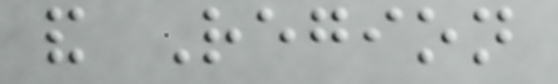and Region
